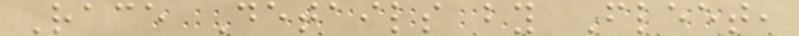Race Details by Fleet,
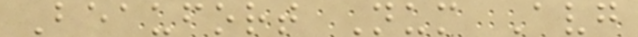Beaufort Num Avg
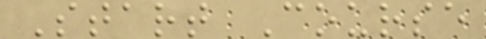Start Course
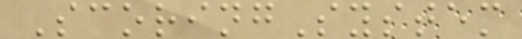ScoringSystem
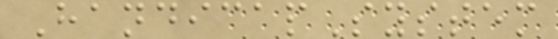HandicapSystem
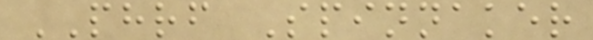PHRF Spinnaker
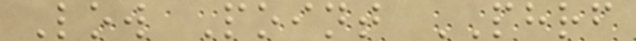Low Point PHRF
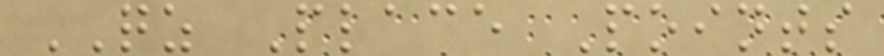QZ Place Points
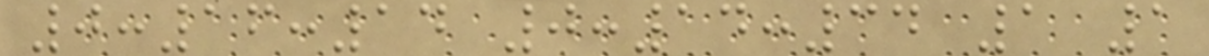0:16:14 0:14:34 1 1
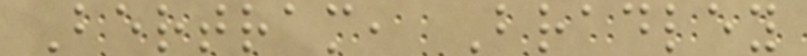Bertram, Bradley
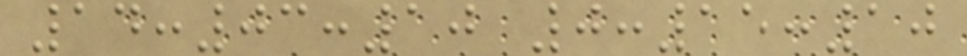14:03:10 0:15:10
